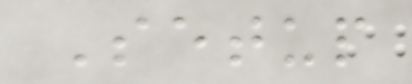Setup
